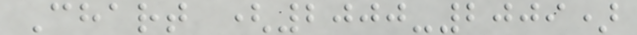Chart (2000-2009)
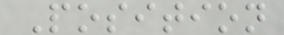Position
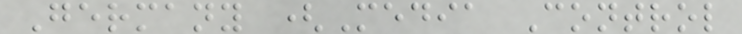Germany (Media Control
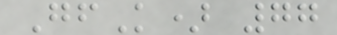GfK) 77
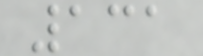131
